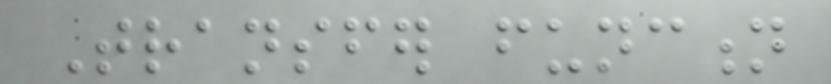Transfer function
